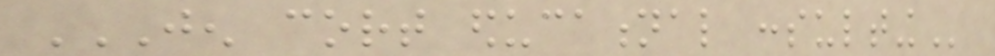JEN CORT EDUCATIONAL CONSULTING
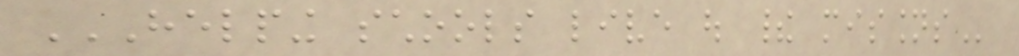HELPING SCHOOLS LIVE OUT THEIR MISSIONS
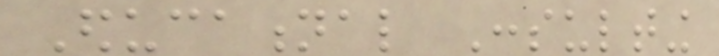Educational Consulting
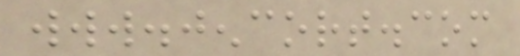www.jencort.com
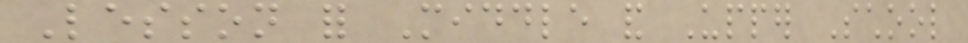Lesson for Middle and Upper School
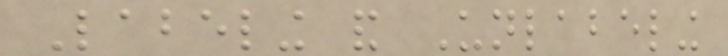Labeling and Unlabeling
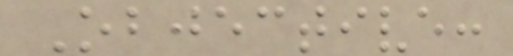Objective:
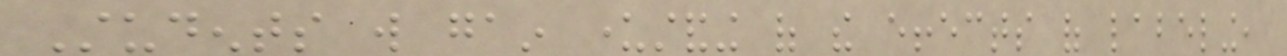Students will gain understanding of the effects of labeling,
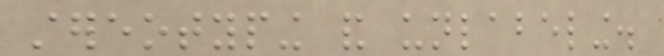stereotyping and unlabeling.
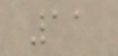11
